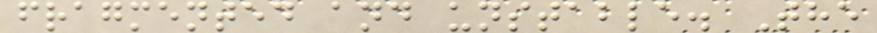fragmented and unstable. The
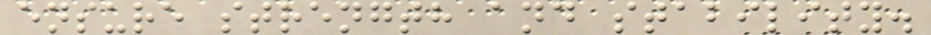ensure strength and stability.
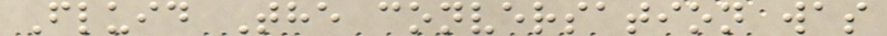Fluid The conversation was
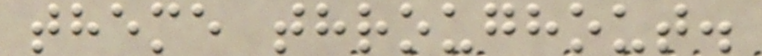theme throughout.
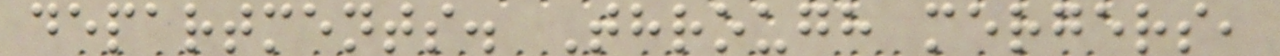departments. Through mergers,
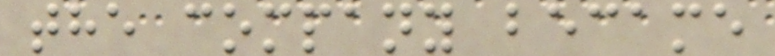the company became
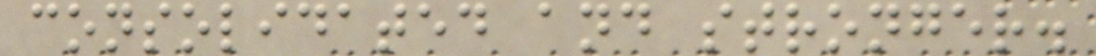consolidated and stronger.
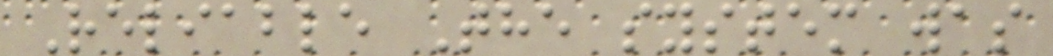Reliable The system was
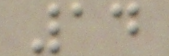14
